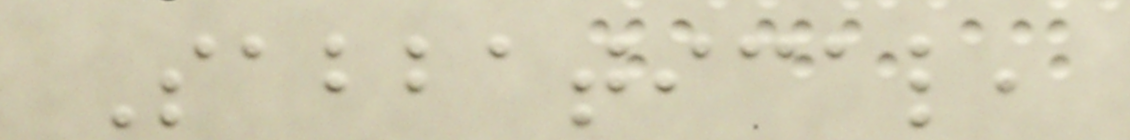Sabbatical,
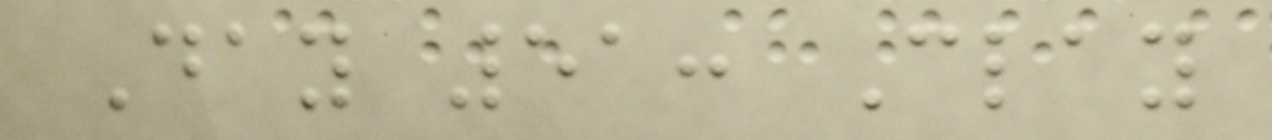Day 51: Clay
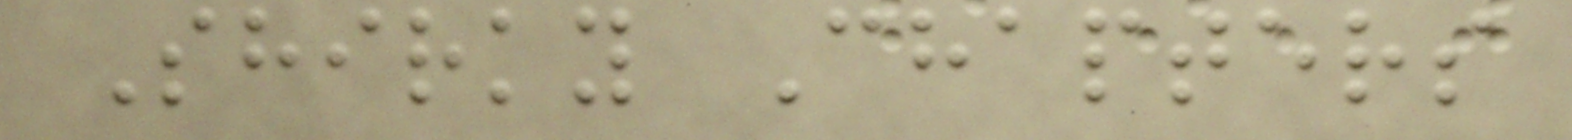Shirky Chapters
